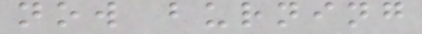now burning
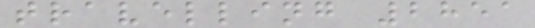travelling 2851
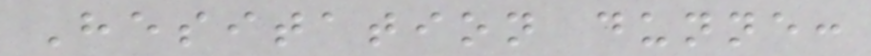Hesitation dunne:
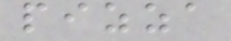pizza
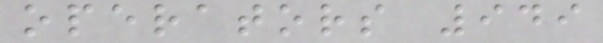operators 949
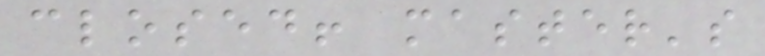closed! master's
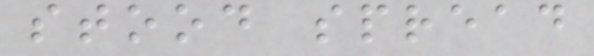stood spread
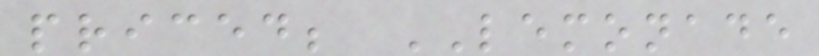priced; LEMONADE
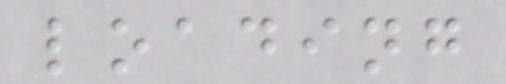loading
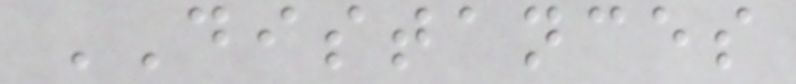DISTANCES
